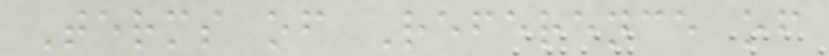Terms of Reference of
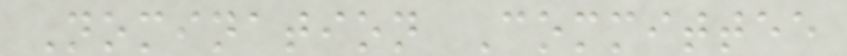Nomination Committee
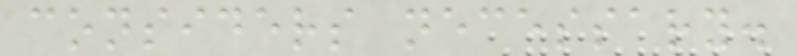considers necessary.
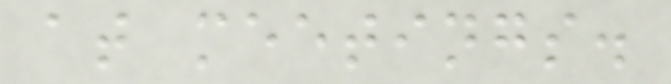at meetings.
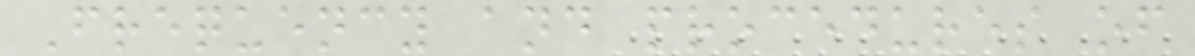Frequency and procedures of
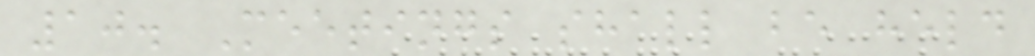10. Meetings shall be held
